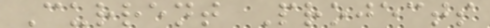Current Projects
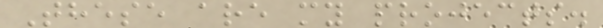These are my projects.
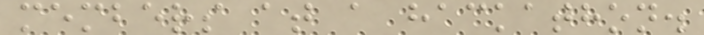members at a hackathon.
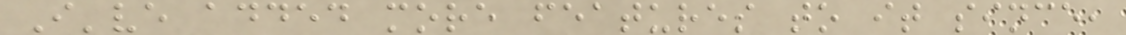I've added more features to it since,
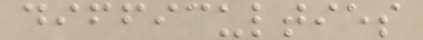difficulties
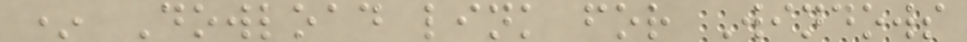* Dowload link for Windows
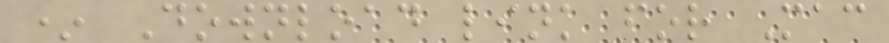* Download link for Mac
